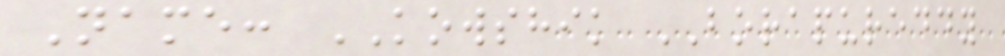Name: KOWSHIK BORAPUREDDY
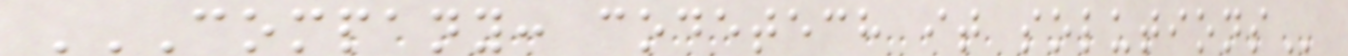COMPANY: CODETECH IT SOLUTIONS
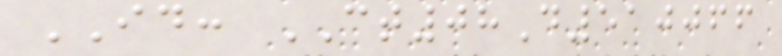ID: CT08D510066
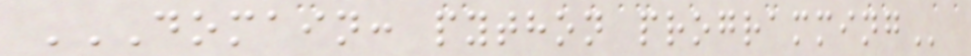DOMAIN: PYTHON PROGRAMMING
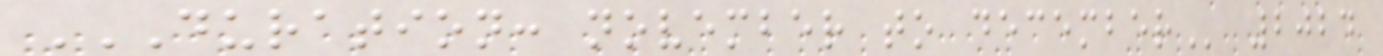DURATION: NOVEMBER TO DECEMBER 2024
